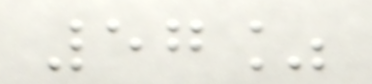57%
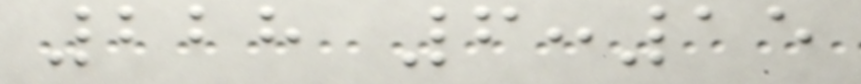228 6:15
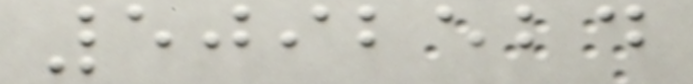5092524
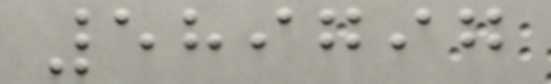589797
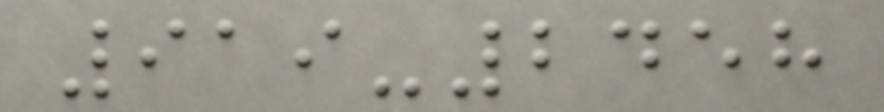919-2458
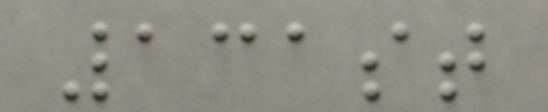131st
